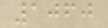1060
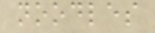noodles
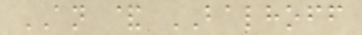AN & BALHOFF
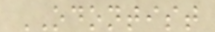ODONTIST
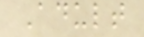Adult
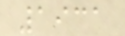1931
